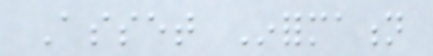Asset Information
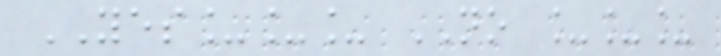YES___ NO ___
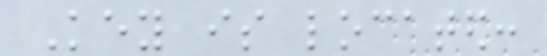Key is located:
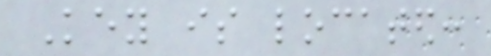Key is located:
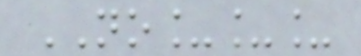NO___
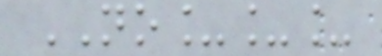NO___
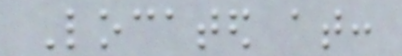Located at:
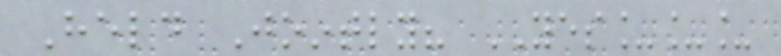Held Jointly? YES___
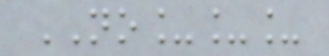NO___
